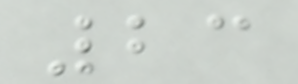23
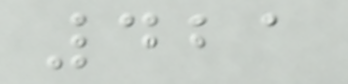421
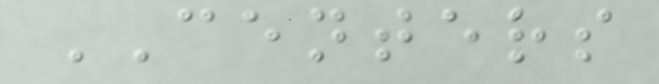CENTERS
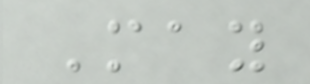May
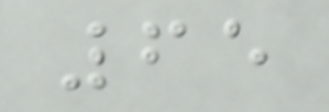65
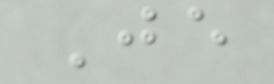Je
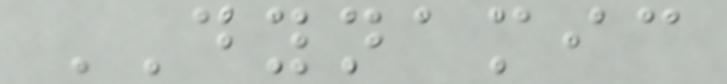DYNAMIC
